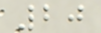20
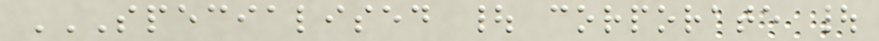SPECIALISED | CORPORATE |
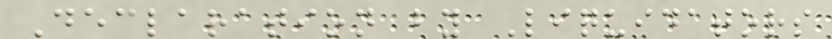Declaration by Liquidators
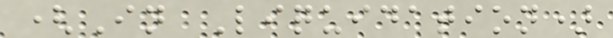(In Liquidation)
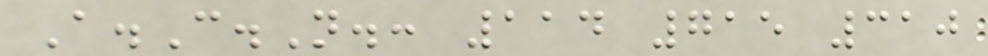A.C.N.: 114 715 310
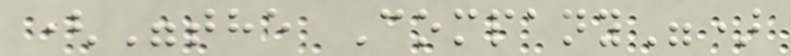("the Company")
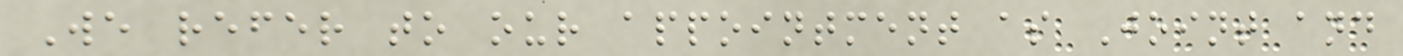We refer to our appointment as Joint and
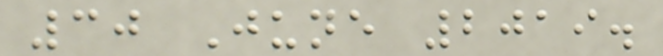30 June 2019.
